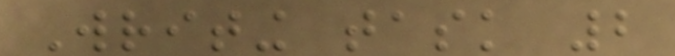Writing task 2
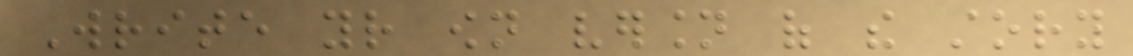Write your own version of the story
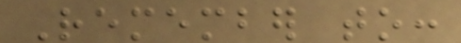Remember to:
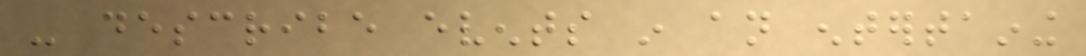- describe events in an entertaining
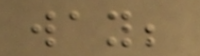way;
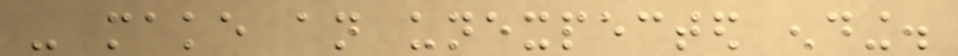- make an unexpected ending.
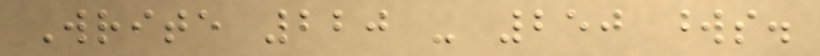Write 220 - 250 words.
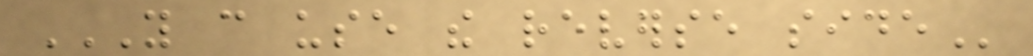YOU CAN USE THE REVERSE SIDE
